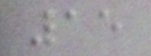15
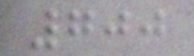700
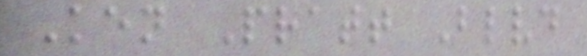Ken Pratt Blvd
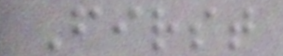First
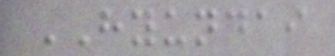HYUNDAI
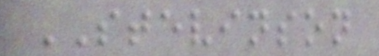STEVINSON
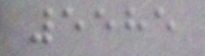5585
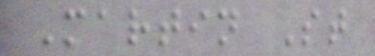Martin St
